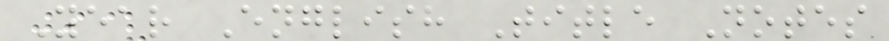Year English Title Notes
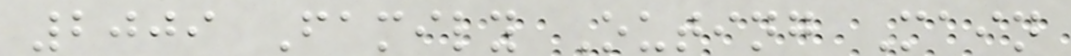2009 Family Outing Main
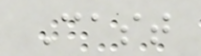Cast
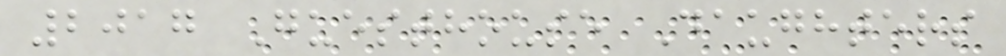2017 Guesthouse Daughters
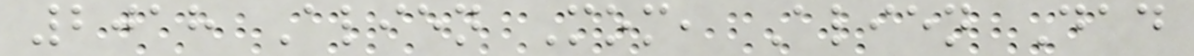2018 Alien Mom, Alien Dad
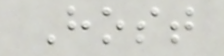Host
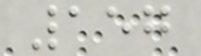157
